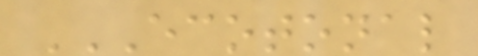ECOTONAL
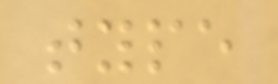type
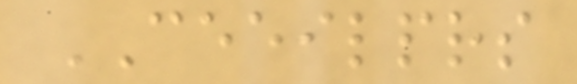CEEILPRS
